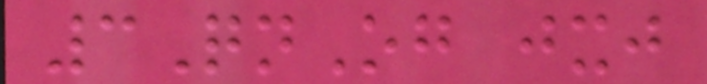3QnOg jxj
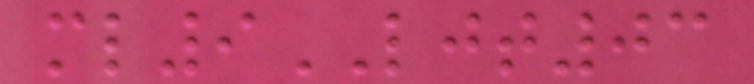ml9LJT03
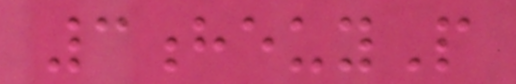3heuyP
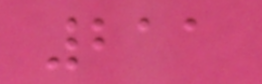211
